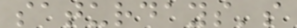saturdays's
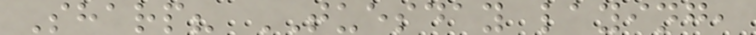Sharp? TUESDAY laying,
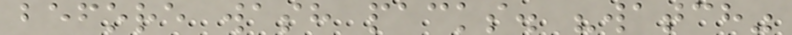before wash packs. "watch"
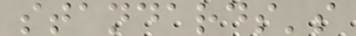standards's
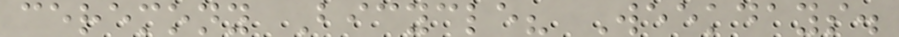ceremony Bicycle? Weekdays.
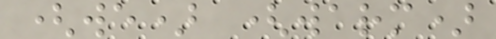(we) (warm)
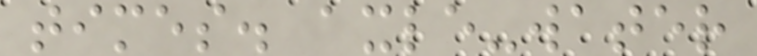times. axle-water
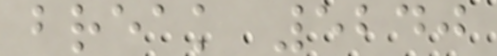break 5240
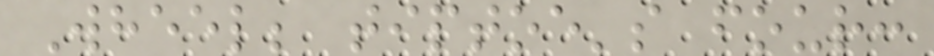Wheel; tiptoe's four:
